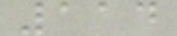114
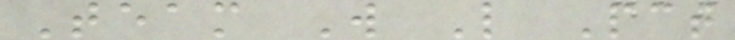Team W L Pct
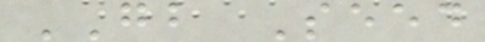GB Seed
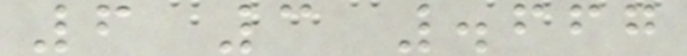6 3 .667
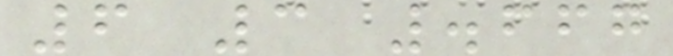6 3 .667
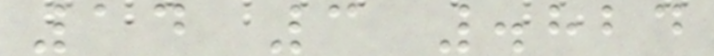14 3 .824
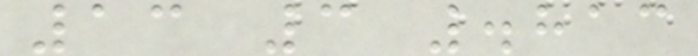13 3 .813
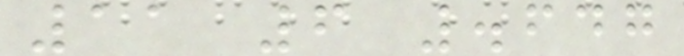11 6 .647
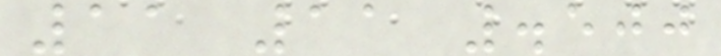11 11 .500
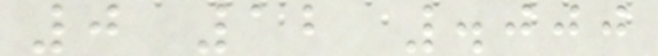0 12 .000
